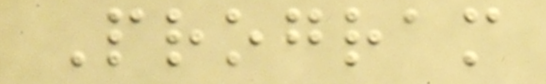Program
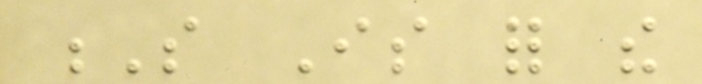S Is for the
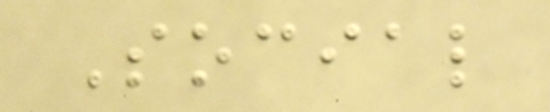Social
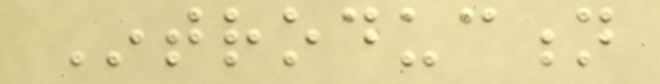Introduction
